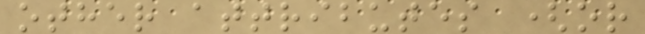other attributes (or
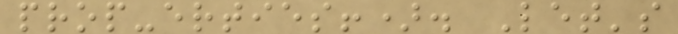prop-erties!). Let's
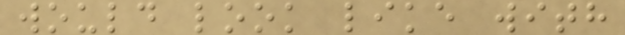would look like with
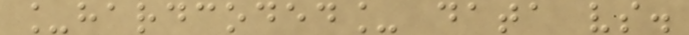_hardcoded_ data vs.
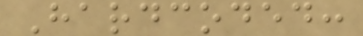Hardcoded:
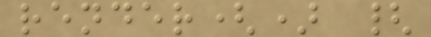render() {
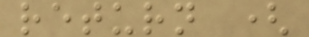return (
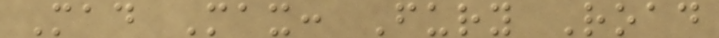Mad Max: Fury Road
